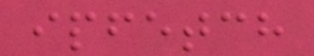ipfetch
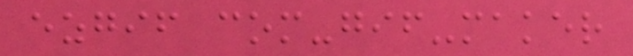ezgif com-gif-maker
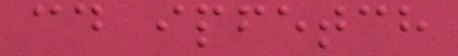cd ipfetch
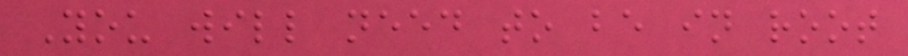You will need to be in root
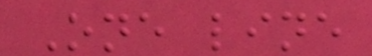One line
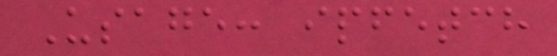Usage: ipfetch
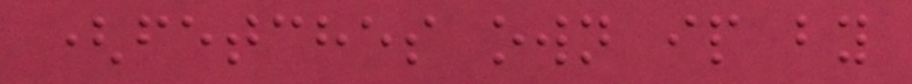(fetches own ip by
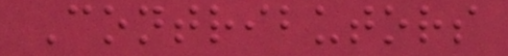Contributors
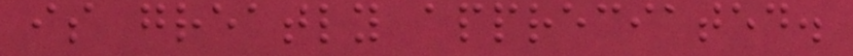is greatly appreciated.
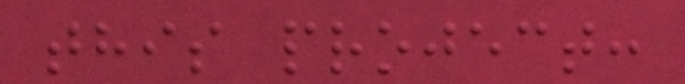this project:
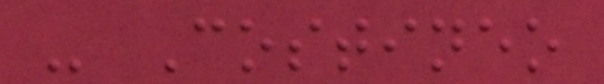- Costineo
